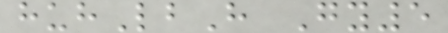huhLbH Gy5
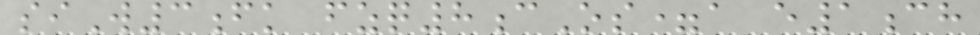siW3fk fzq8cOs=a e1ch
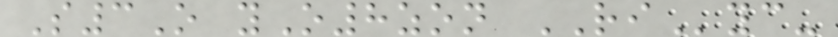S3O yO8zon RIyc-
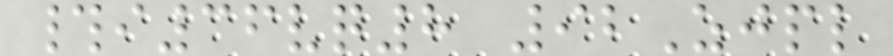#i36vq8 92Zjpl
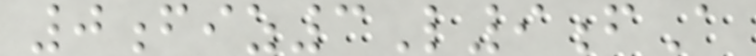0fiz3L9fA
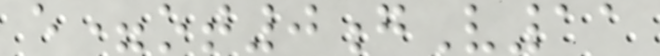e=ot0gV11
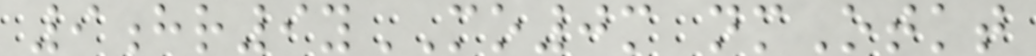9hr9yMO0m nmOtkt
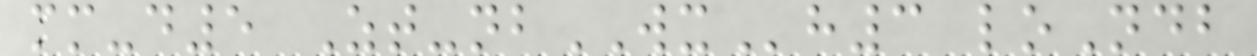mm-d5 Zt-nbWXh3 loNdb
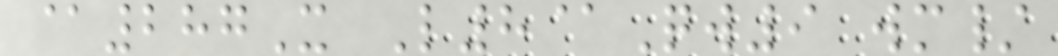@287X L8@Qw9 wm/
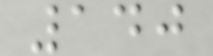140
